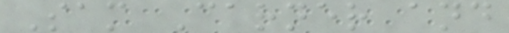Sam Carner and
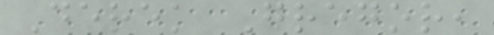Derek Gregor,
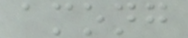among
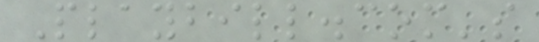Playbill.com's
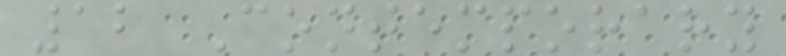12 Contemporary
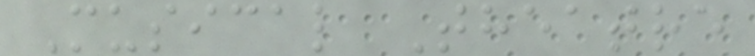Musical Theatre
